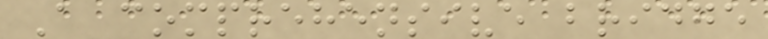A comprehensive bridge
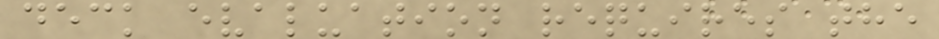deck evaluation requires the
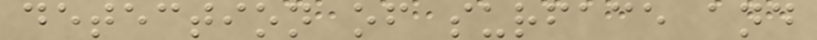detection of surface and
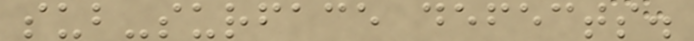sub-surface defects.
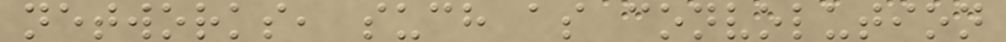networks, such as convolution
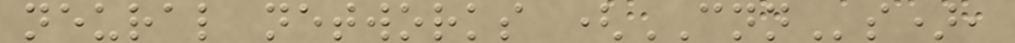neural networks (CNNs),
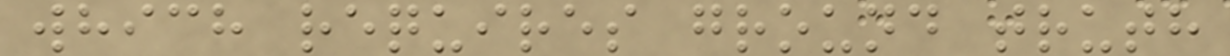which requires ground truth
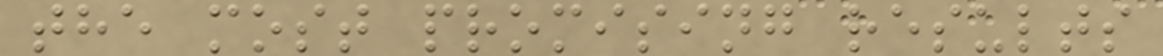the most promising results
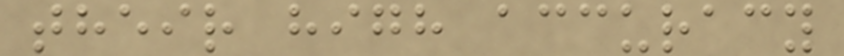their high accuracy
